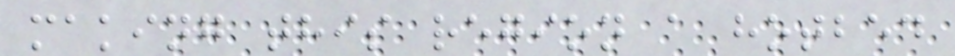making this region a hotbed
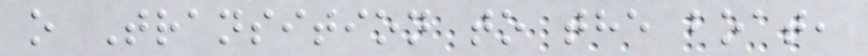o Transition to the boat,
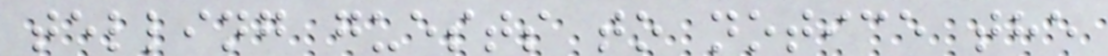telling guests to notice the
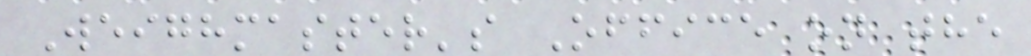Weighmaster's Office on the
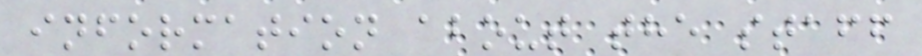information about the staff
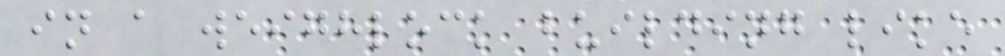in a weighlock building like
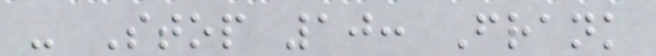- Stop 10: Frank
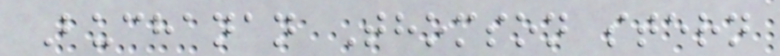Buchanan Thomson stern
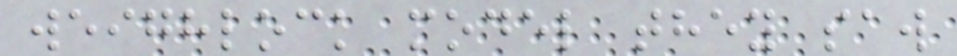weighlock model they saw
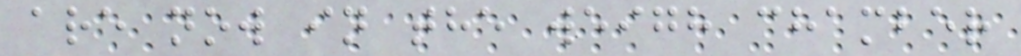are now in the weigh chamber
